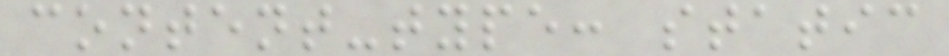content-type: static
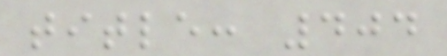title: 404
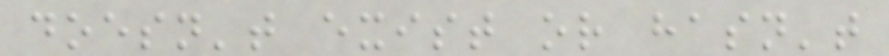doesn't exist or hasn't
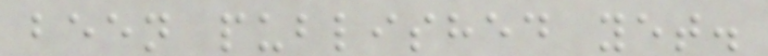been published yet.
